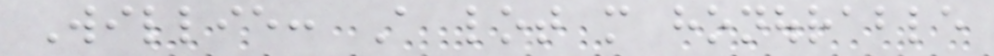Willie: A lot more honourable
